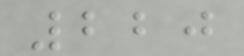220
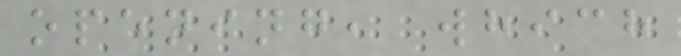opening, which
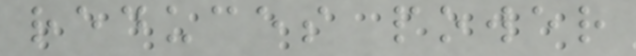reduces power
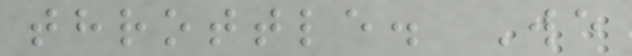throttle. We
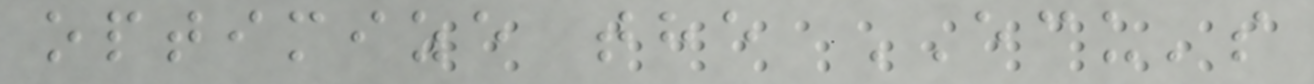optimize the ECU's
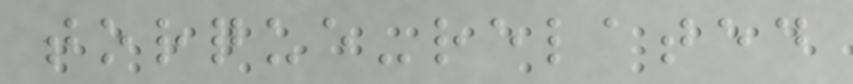torque-related
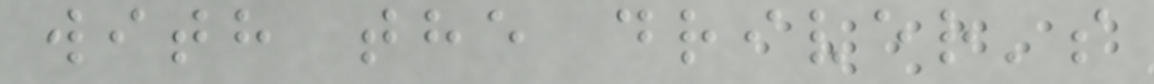with the driver's
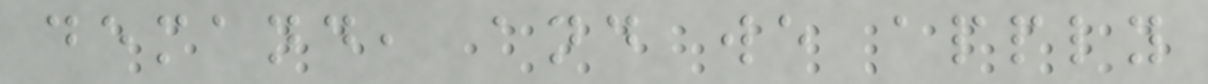demand, and we apply
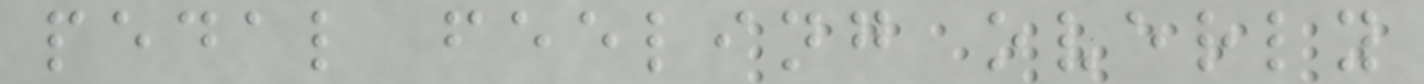pedal feeling overly
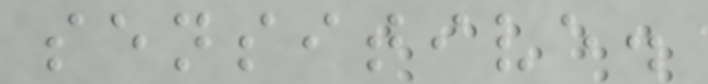sensitive.
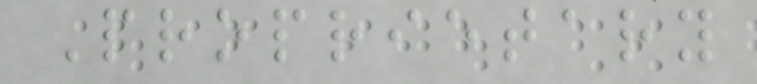Proprietary
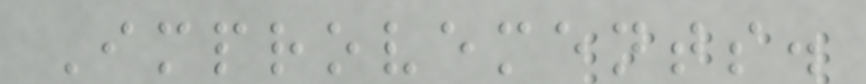Improvements.
